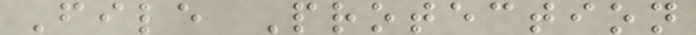File Protection
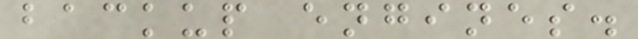backup engines.
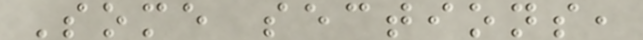Some sections,
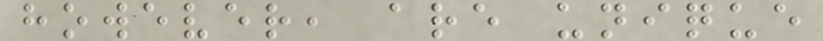however, are unique
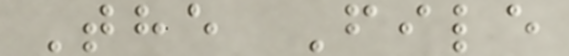The File
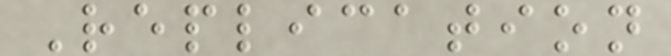Replication
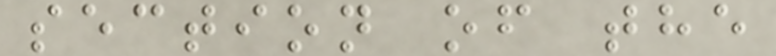section of the
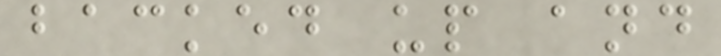backed up and
